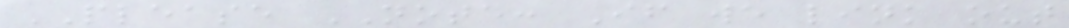PLEASE NOTE: If we link out
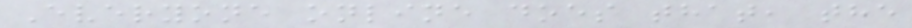Everyone online does that, the
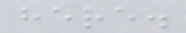here.
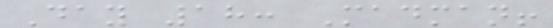Day 18: Madman!
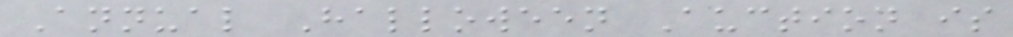Annual Halloween Auction is
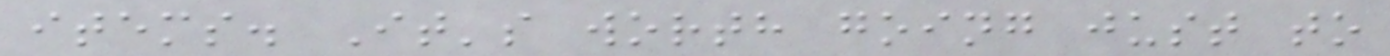items. It's worth going just to
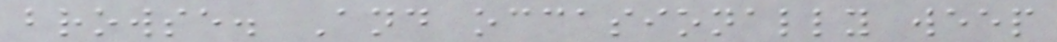browse. And occasionally weep
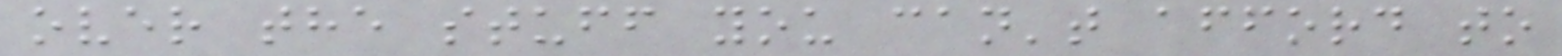over the stuff you can't afford to
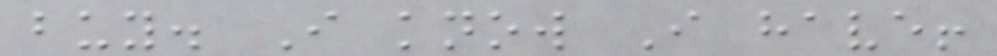buy. I know I have!
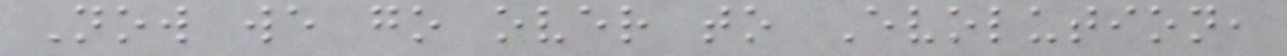Now we go over to Evolution,
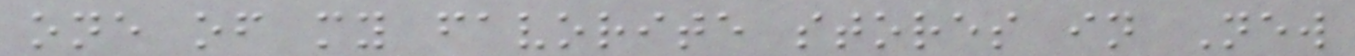one of my favorite stores in New
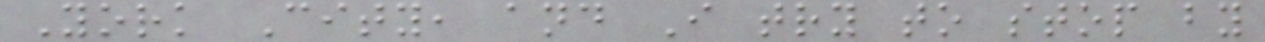York City, and I try to stop by
